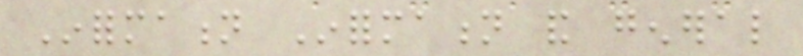Information Information and general
